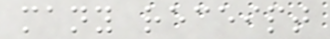many receipt
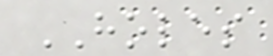HOLES
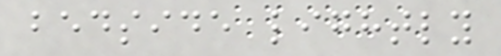bedside lightly
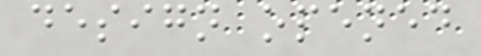design opened
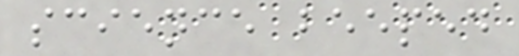science beeped
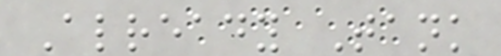Already Tank
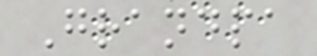Grandpa
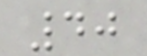40
